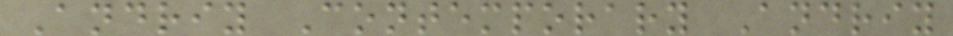Andriy Contemporary Andriy
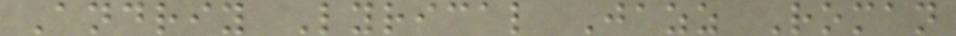Andriy Lyrical Jazz Roman
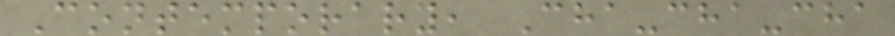Contemporary, Cha-cha-cha
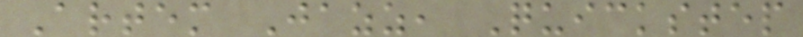Artem Jazz, Quickstep
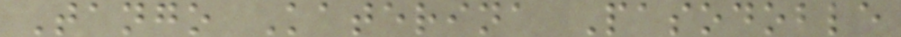Tango Katerina Pasodoble
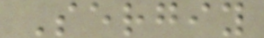Sergiy
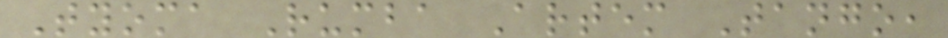Tyoma Rumba Artem Tango,
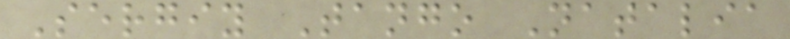Sergiy Tango Natalia
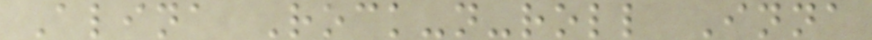Alina Rock-n-roll Inna
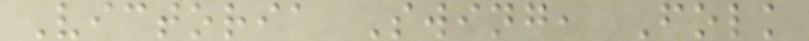Victoria Swing, Folk
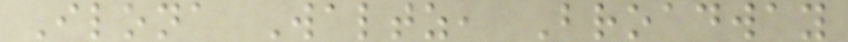Ilona Waltz, Broadway
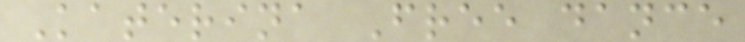Katerina Free dance
